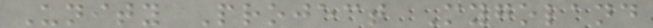Unity Project Mygoland
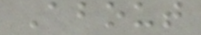About
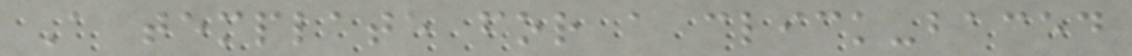A template for a click-baced
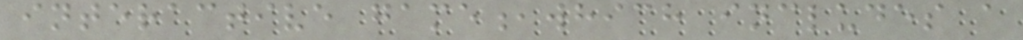interactive game,which includes a
